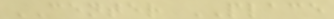CENTER PLACE
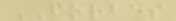FORBES
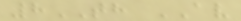8TH AV
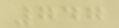747
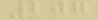207
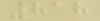818
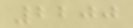2200
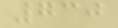730
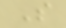S
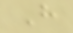H
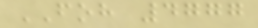FOH 4777
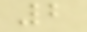2
